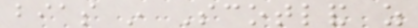bias in Scotland as
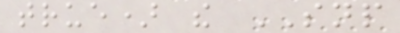true) the SNP
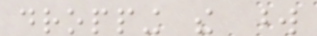dropping the word
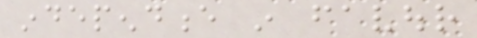independence in favour
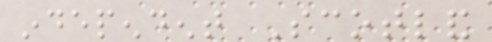independent Scotland
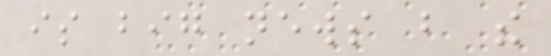is big news but the
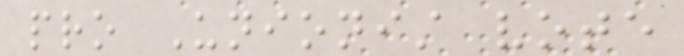pro Unionist vote
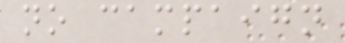no campaign
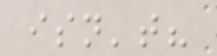isn't?
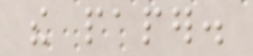the paper.
